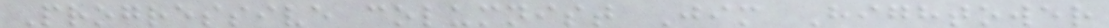Progressive columnist Jim Hightower
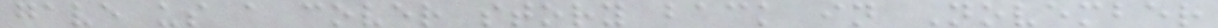gave us a cover story back in November
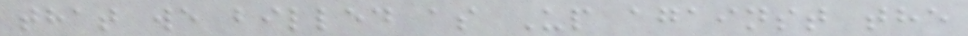that we billed as Up against the
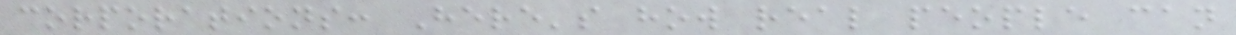corporations: Here's how real people can
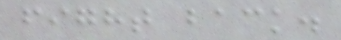fight back.
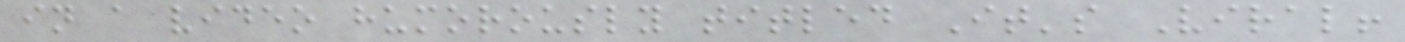in a video humorously titled It's Viral!
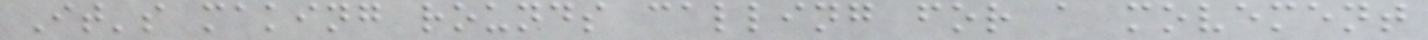It's making rounds calling for a movement
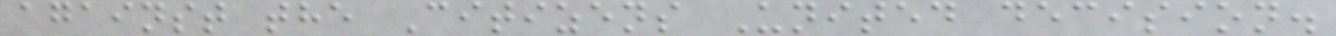against the Citizens United decision.
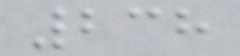238
